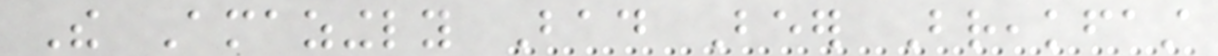The Amazingly Bad Beer Breakfast
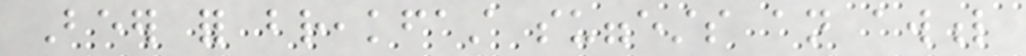Beer for breakfast suggests an awful
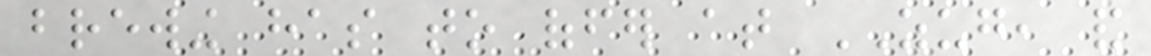brewing has to offer at ZUG, and
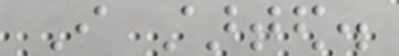I started.
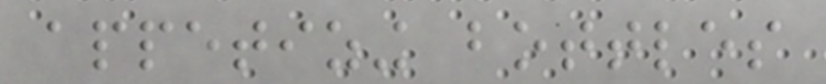appetizing bottles
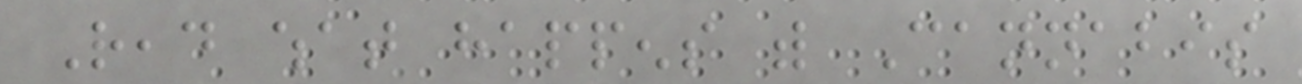Read what happens with Cannabis
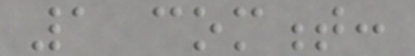1 comment:
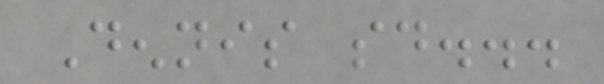Dennis said...
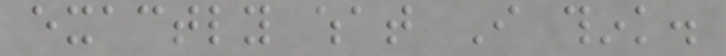exactly what I think.
